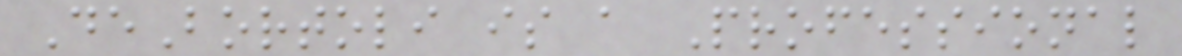DeBortoli is a Professional
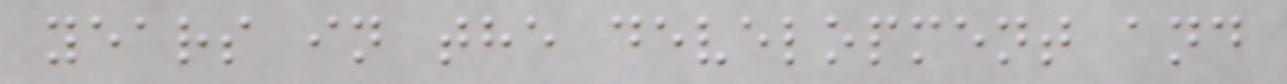years in the development and
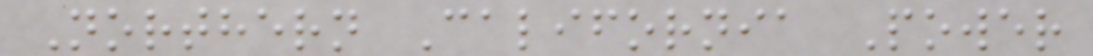Northern California Power
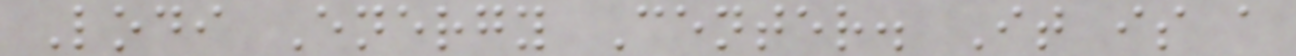Lodi Energy Center. It is a
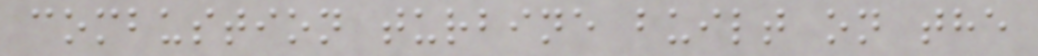combustion turbine built on the
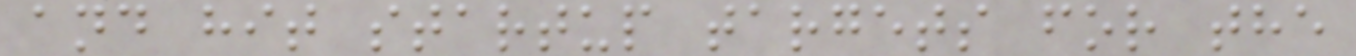and hit startup targets for the
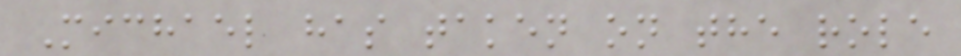Michael has taken on the role
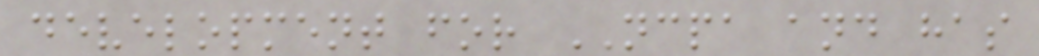development for NCPA and has
